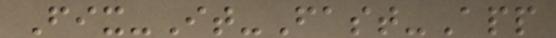Fix-It-Fast-App
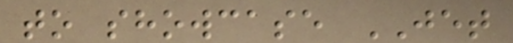to showcase JET
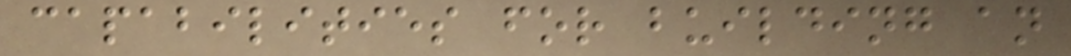capabilities for building an
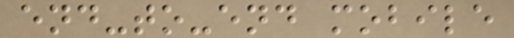end-to-end mobile
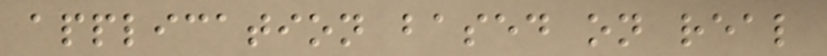application based on real
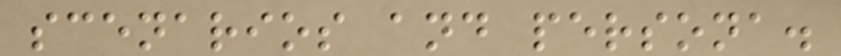scenarios and persona.
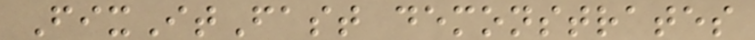FixItFast demonstrates
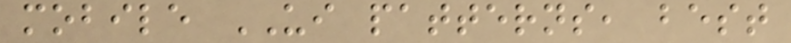mobile UI patterns, best
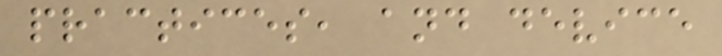practices, and device
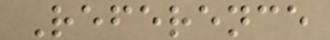Reference
